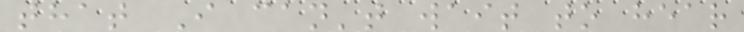that I can't wait to hear
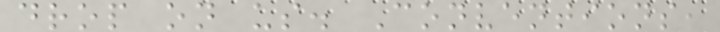drop on us. Conventions,
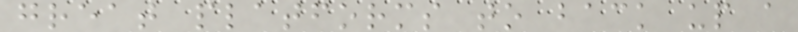great platforms to back up a
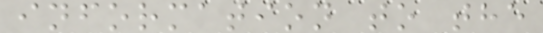information to the
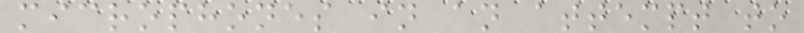microphones in an attempt to
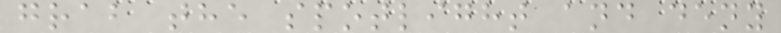grab the spotlight and deny
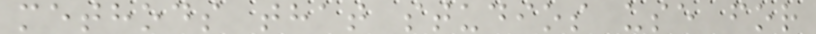methods that studios use for
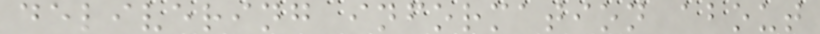delivering information about
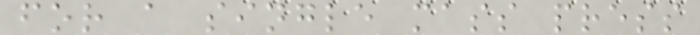for a single mass press
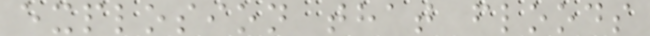explosion that floods
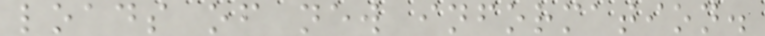loads of new information.
